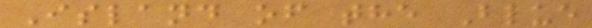Island of the Blue
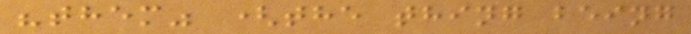"them" (the thing being
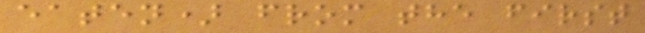eaten) from the first
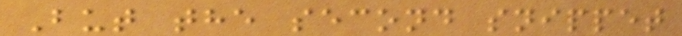But the second snippet
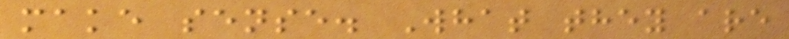make sense. What they are
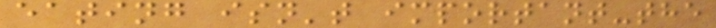eating isn't important-the
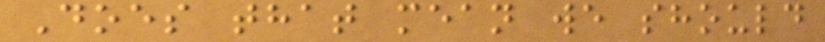Does that mean we should
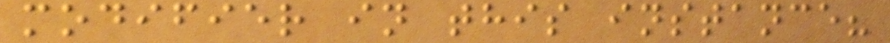modifier in this instance?
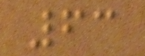63
